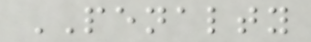PENALTY
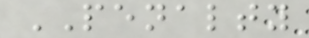PENALTY
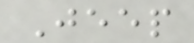Jeep
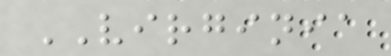VIRGINIA
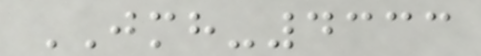JMH-4333
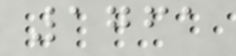1761
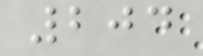204
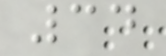34
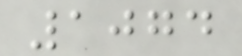1074
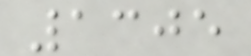1305
